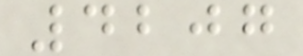4207
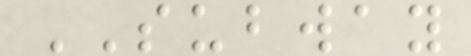SUBWAY
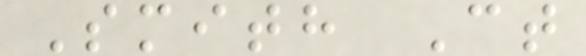Smith Ct
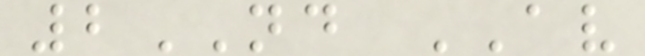2ND AV
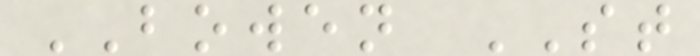BOWEN ST
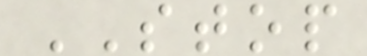STOP
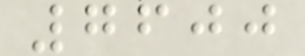7600
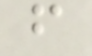f
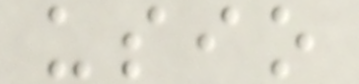usio
